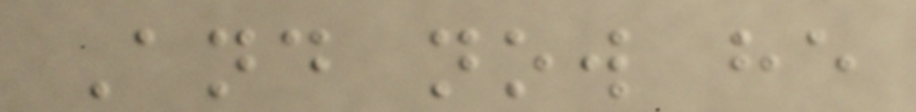And now he
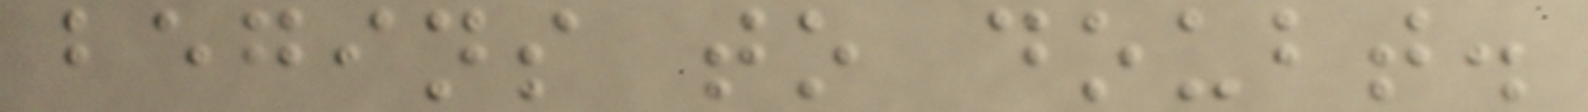begins to doubt.
